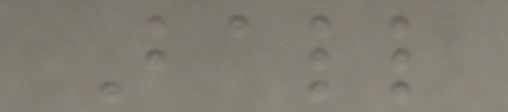Ball
